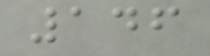146
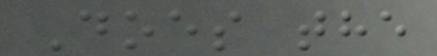Does the
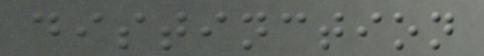distinction
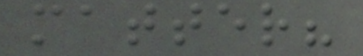matter?
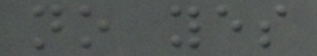no yes
